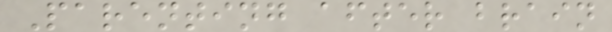Parenting after brain
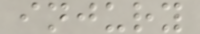injury
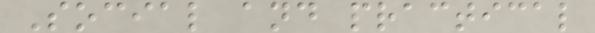Social and practical
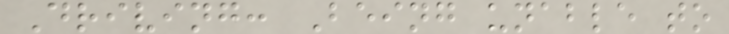Driving: Being unable to
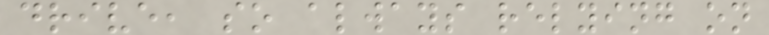drive, so always relying on
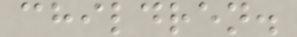children.
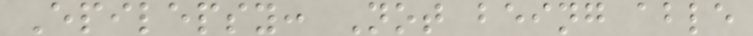Epilepsy: Not being able
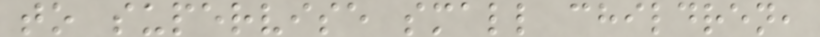to supervise small children,
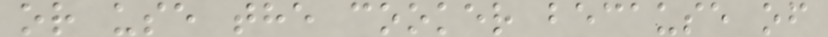or use the cooker because of
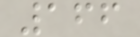166
